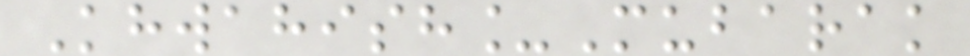Khwahish_Mubarak
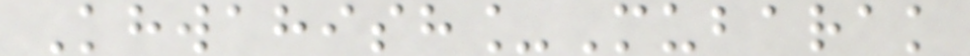Khwahish_Mubarak
